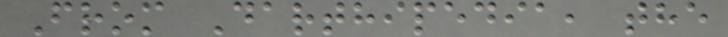From Darthipedia, the
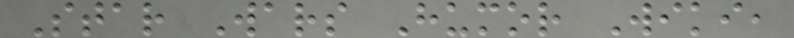Star Wars Humor Wiki,
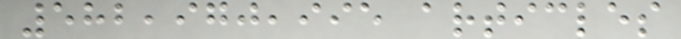582,970,995 articles
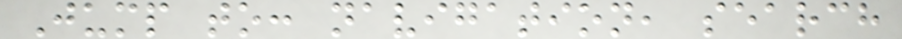Jump to: navigation, search
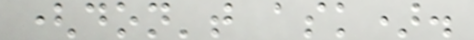(don't ask).
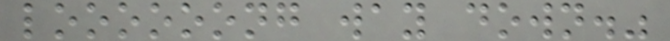loooooong way down."
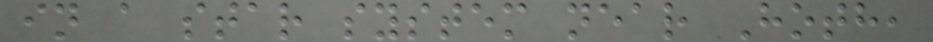in a star system near Hoth,
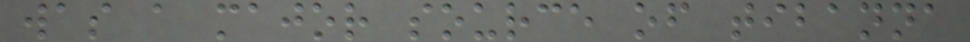was a major source of tibanna
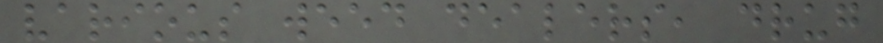various weed dealers, drug
